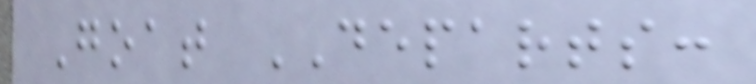Goat DEPARTS:
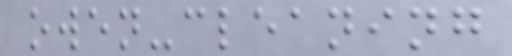owen-cleaning
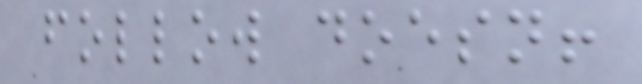follow doesn!
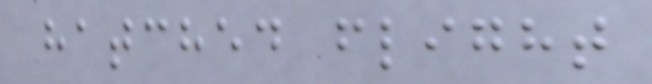hatched flight
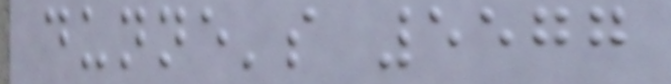dunne's 5577
